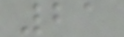21
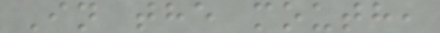In the mouth,
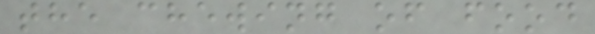the chewing of food
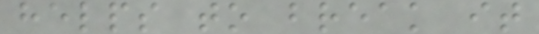helps to break it
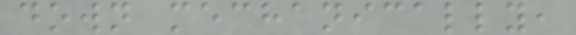down mechanically,
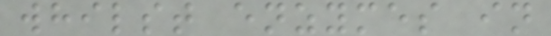whilst enzymes in
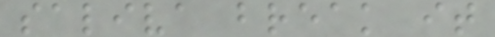saliva break it
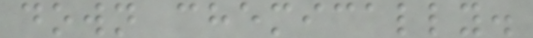down chemically.
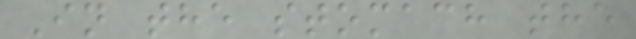In the stomach the
